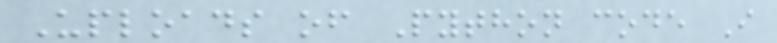Uploads of Python code I
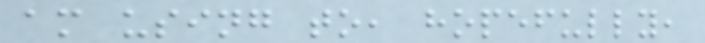am using to, hopefully,
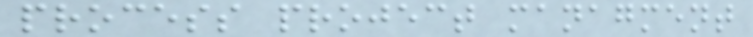process project managment
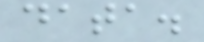data.
